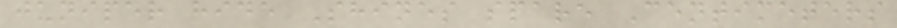juniper hide Shines spare Centimeters
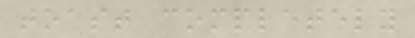toast completely
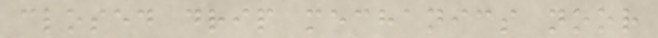closed drip mechanics noor
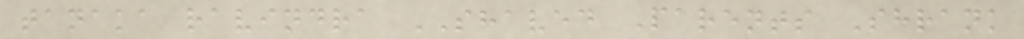tanaka ravindra SHAVED Parents Shrank
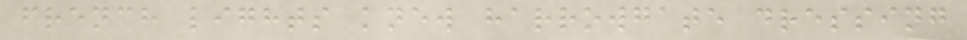french lights knew harrowgate dressing
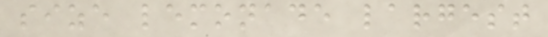size lemonade largest
